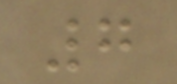7
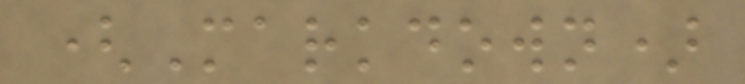(Markdown)
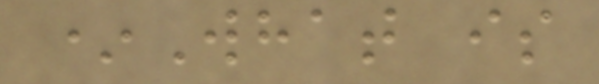*What is
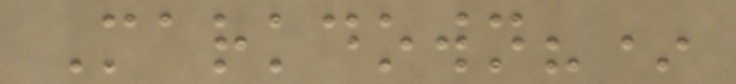Markdown?*
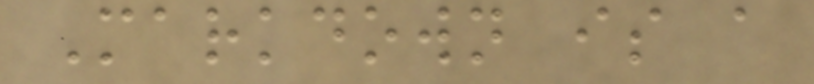Markdown is a
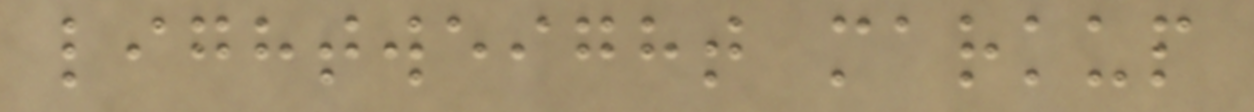lightweight markup
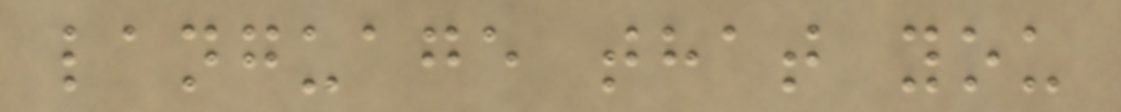language that you
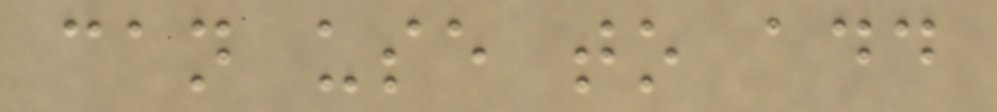can use to add
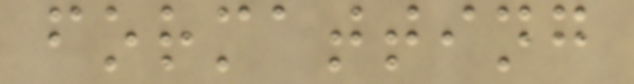formatting
